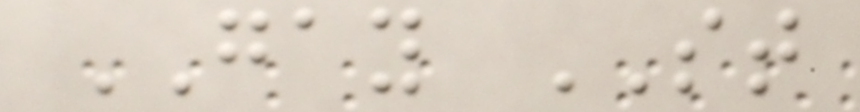GAY ST
